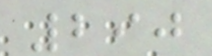290
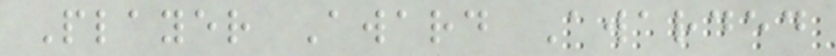Player Award Awarded
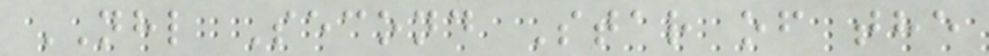NHL Second Star of the
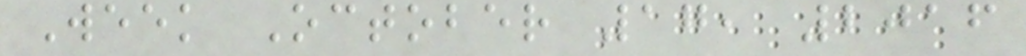Week October 17, 2016
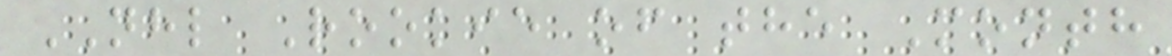NHL Rookie of the Month
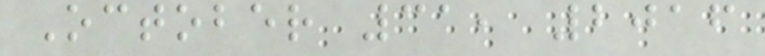October 31, 2016
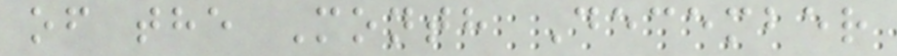of the Month December
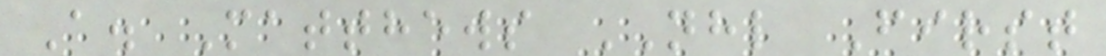A. Matthews NHL First
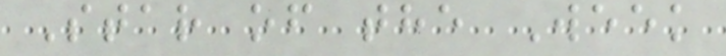Star of the Week
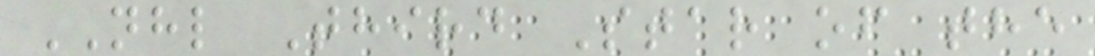NHL Third Star of the
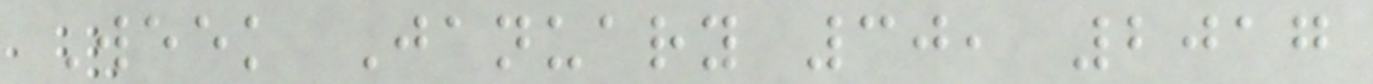Week January 30, 2017
